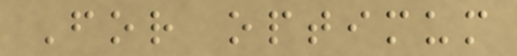For optimum
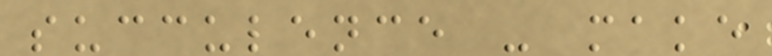succulence - make
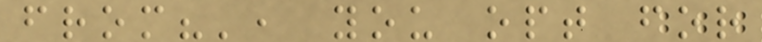from?', you opt for
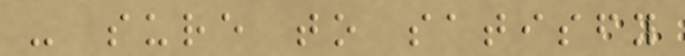- sure to satisfy
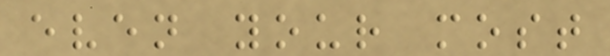even your most
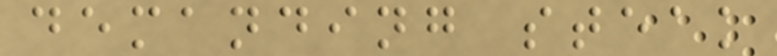demanding steak
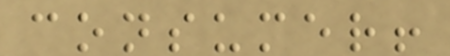consumer!
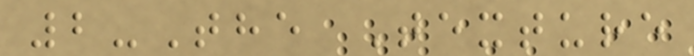2-The Texture
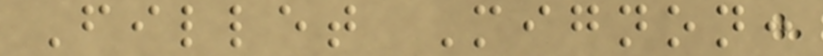Fillet Mignon:
